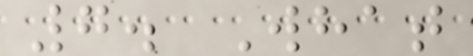7. What
